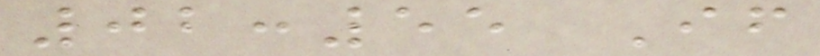02:55 If
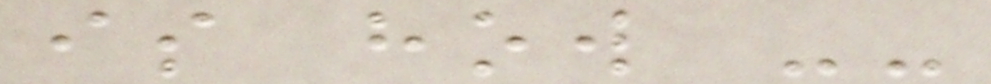is how --
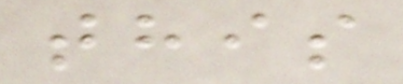this
